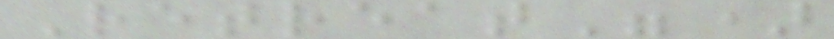Retreat")
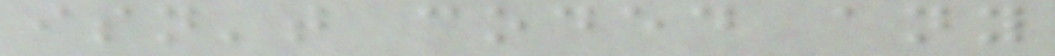isn't coded any
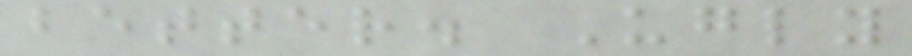better. Ugly
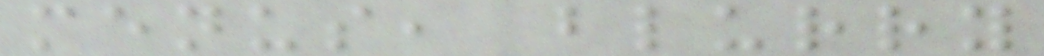menus, blurry
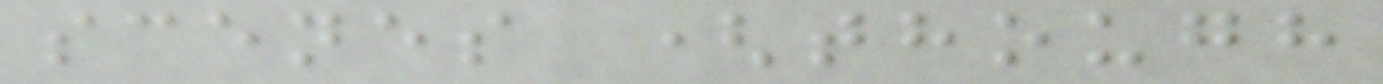scenes (though
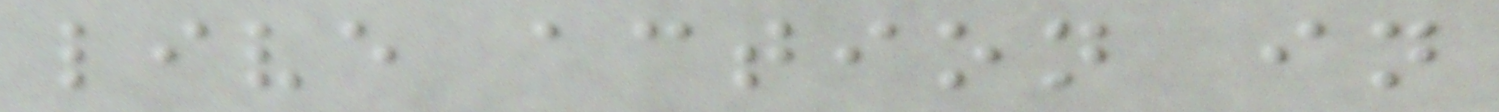live action in
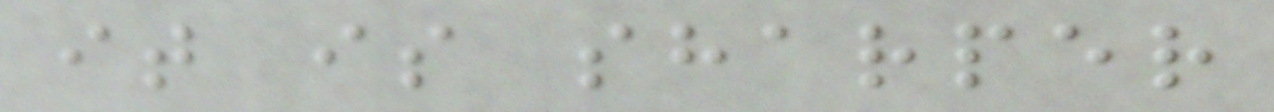it is sharper
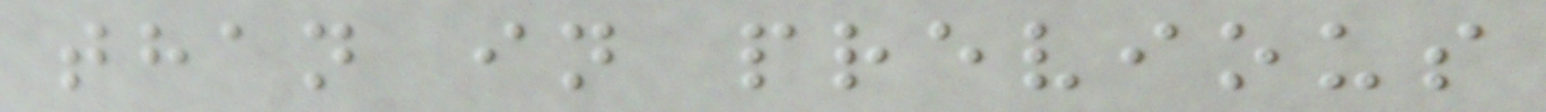than in previous
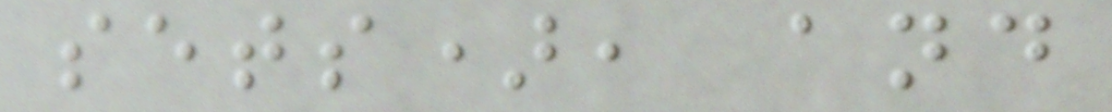sets), and
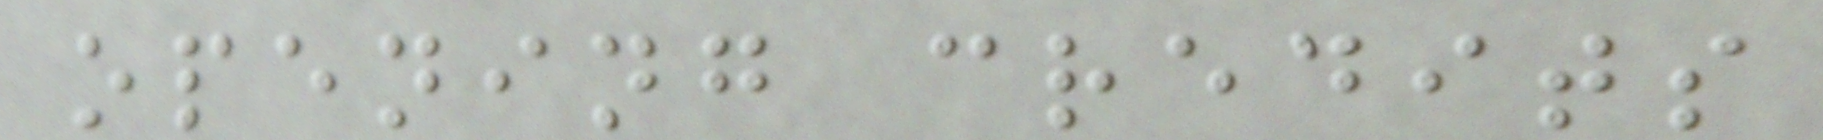opening credits
